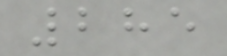285
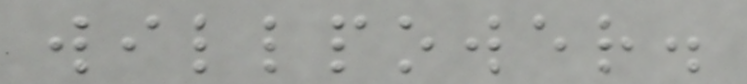willpower.
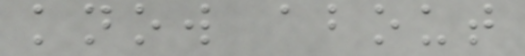know about
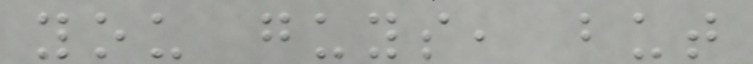you guys, but
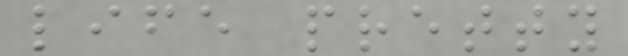life pretty
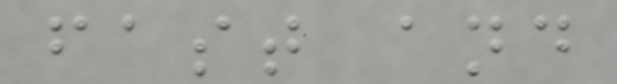fast and
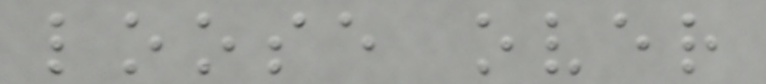loose over
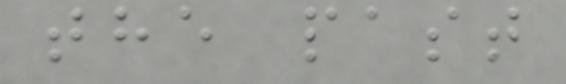the past
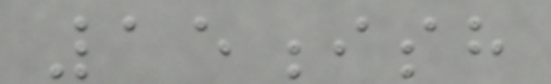15ish
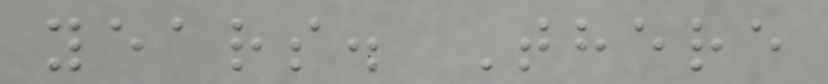years. There
